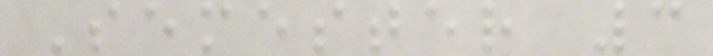Semester 3
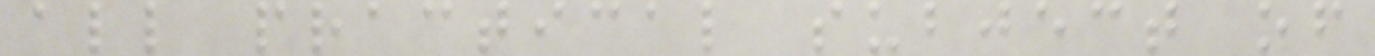all practical subject of
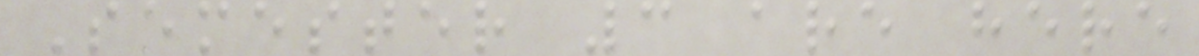Semester 3 are here
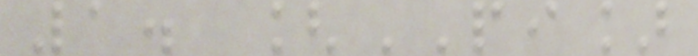1. [PI]
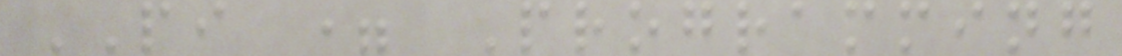PI = Programming
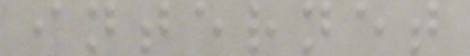internet
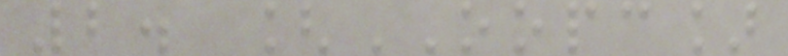2. [OOPC]
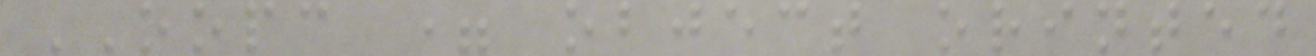OOPC = object orinted
